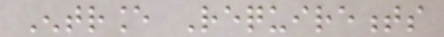Entrance Requirements
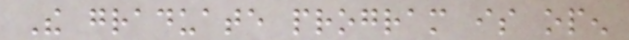The graduate program is open
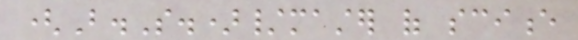(B.S.)/master of science
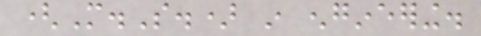(M.S.) in engineering.
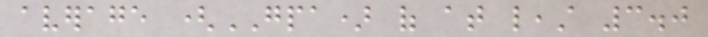average (GPA) of at least 3.0
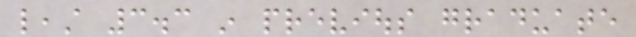least 3.3 in previous graduate
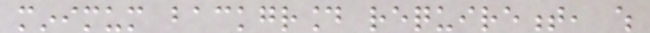minimum background requirement, which
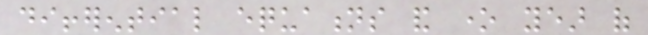differential equations and one year of
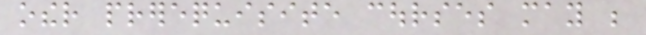other prerequisite courses may be
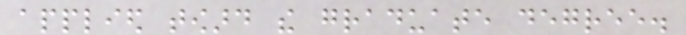applied toward the graduate degree.
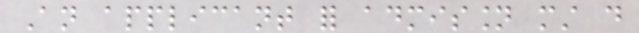An applicant for admission must do
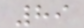89
